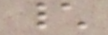\
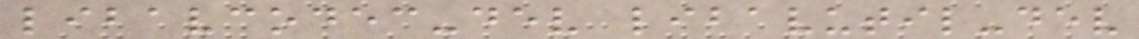libavcodec-dev libavutil-dev
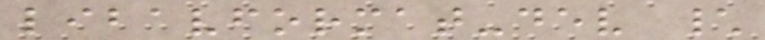libavformat-dev \
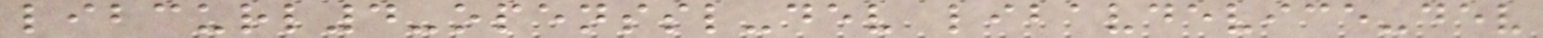libcurl4-openssl-dev libavdevice-dev
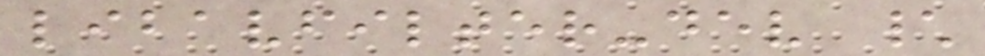libavfilter-dev \
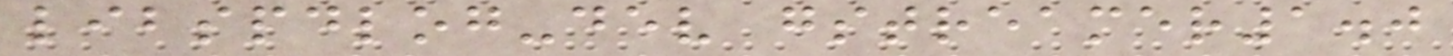libspdlog-dev gstreamer1.0
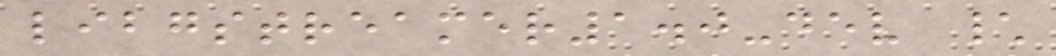libgstreamer1.0-dev \
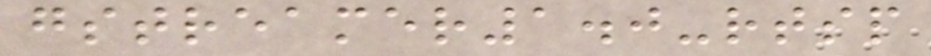gstreamer1.0-rtsp
